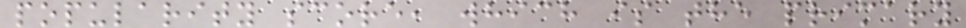popularity score, which is the primary
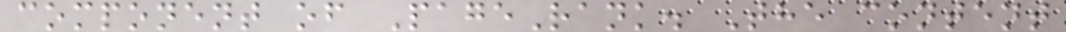component of PageRank. The content
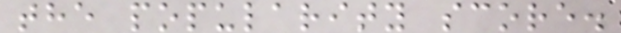the popularity score.
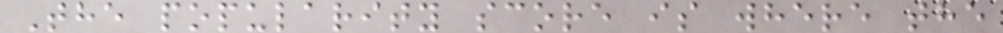The popularity score is where the
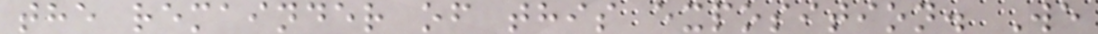the remainder of this exposition. We
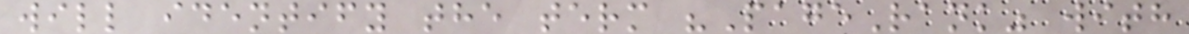will identify the term "PageRank" with
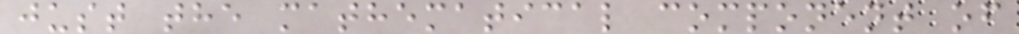just the mathematical component of
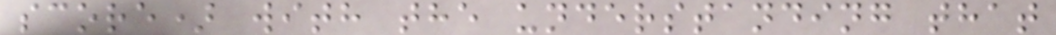score) with the understanding that
